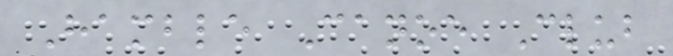Hamble Canoe Club
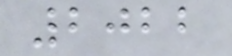2022
